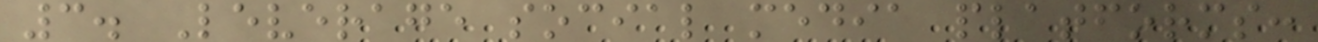3. Leverage social media platforms:
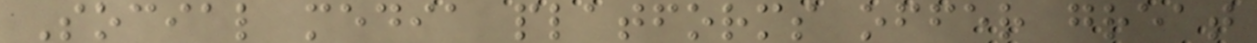Social media platforms offer great
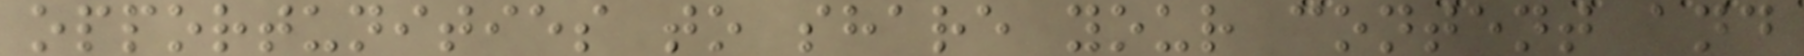opportunities to share your content and
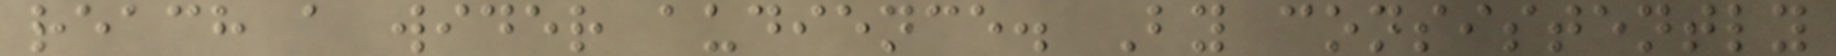reach a wider audience. By consistently
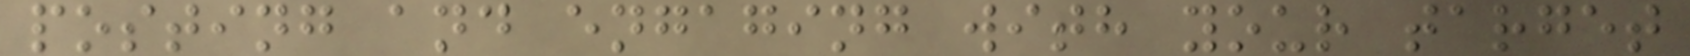posting and engaging with your target
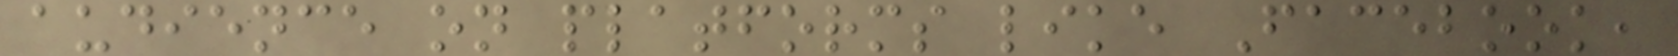audience on platforms like Facebook,
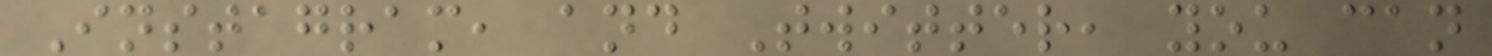Instagram, and Twitter, you can
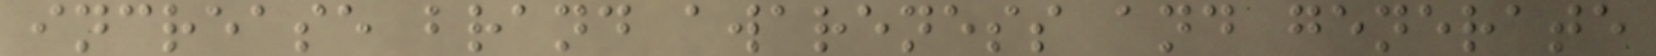increase brand awareness and generate
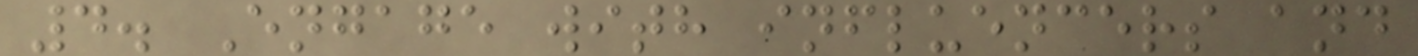4. Engage with influencers and
